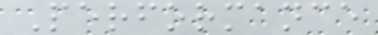Performance
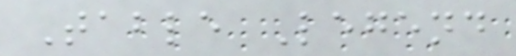Table Legend
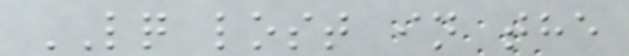LQ lost in the
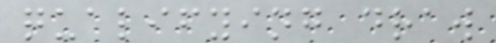qualifying draw
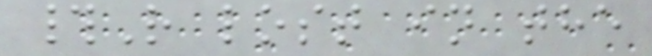#R lost in the
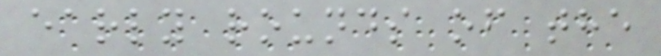early rounds of the
